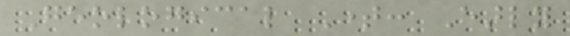Geological Time: Early
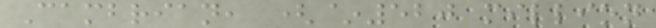Cambrian, (~520 million
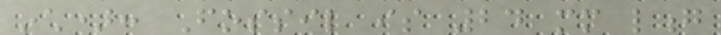inch): Fossil is 24 mm long
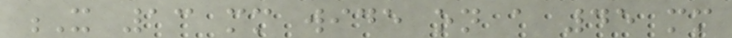X 13 mm wide on a 45 mm
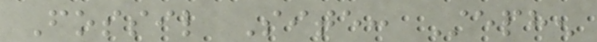Fossil Site: Stephen
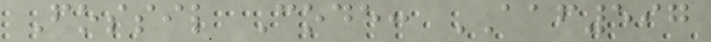Fossil Code: AAF597
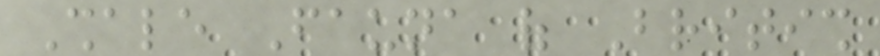Shale Fauna of British
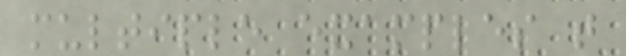multiple examples that
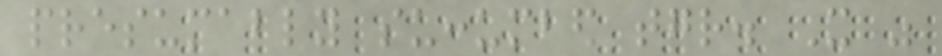presumably succumbed together. It was
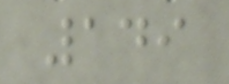149
